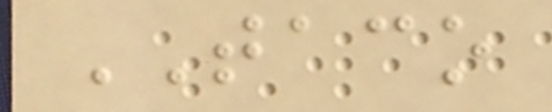TACO
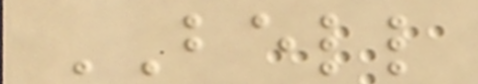BELL
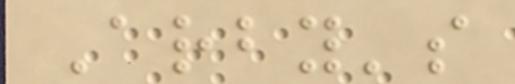Arby's
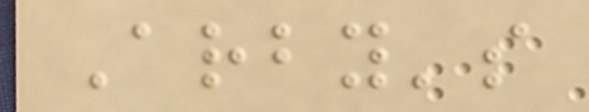Arby's
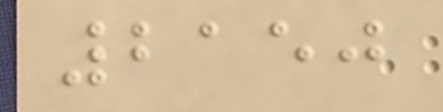2150
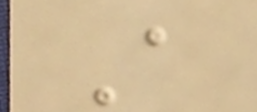A
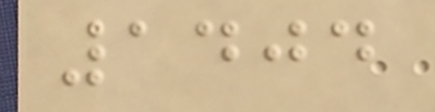1404
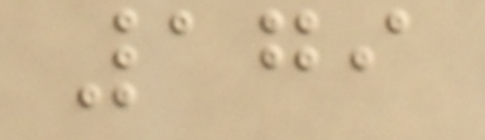179
